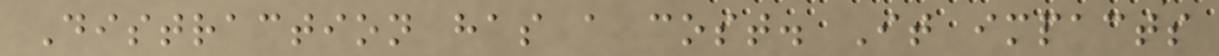Distraction has a cost. It impacts
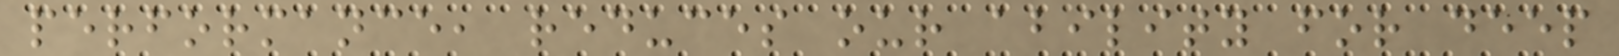performance, reduces our ability for deep
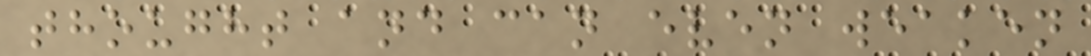thought and can even weaken
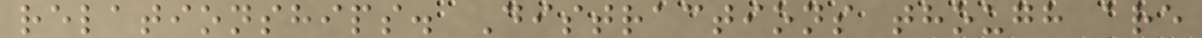relationships. Distractions though are
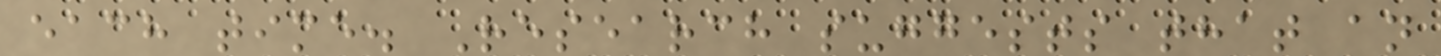each time. Research suggests that an
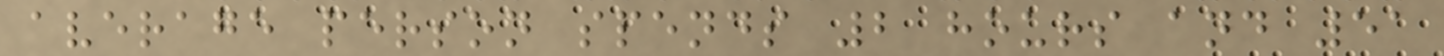average person spends 2 hours and 51
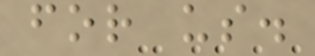for us.
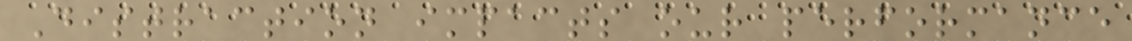Distraction impacts our performance
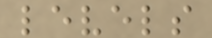levels
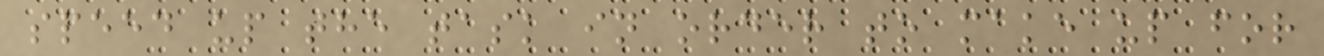speed up the task in order to make up for
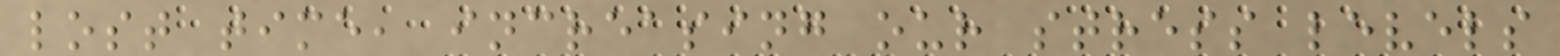lost time, increasing our stress levels
